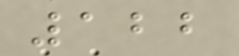122
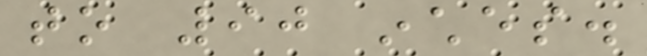to 90 inches.
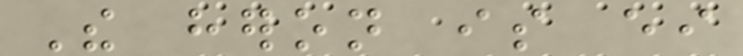The heron is either
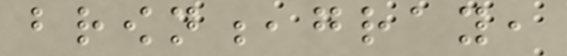brown,gray,
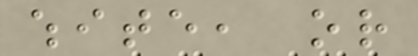white, or
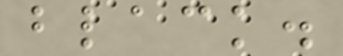black.
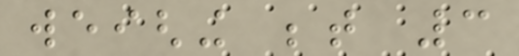weighing between 3
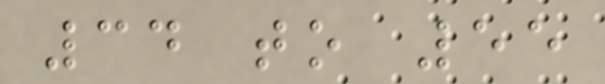34 to 55
